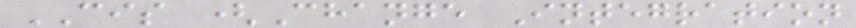CIS (Change Integration
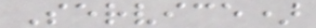Service)
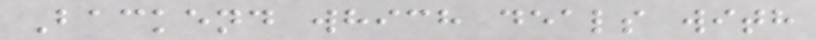Backend which deals with
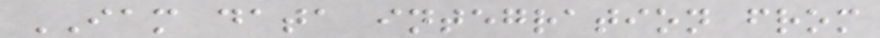IAM data integration from
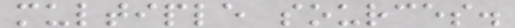multiple sources.
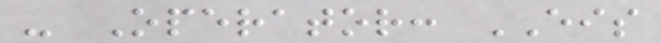- Operator: EIS
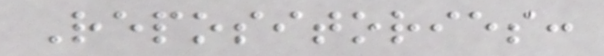Repositories:
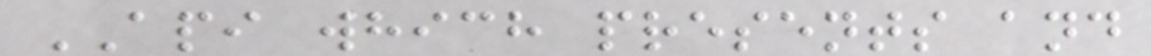API which presents and
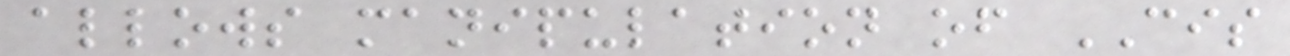allows manipulation of CIS
